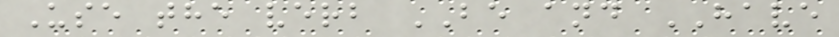Use the verb BE and HAVE
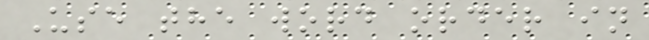Use the word order in
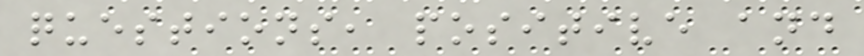questions, positive and
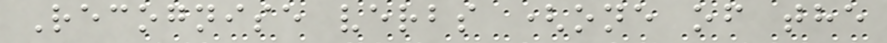Recognise verbs (one of the
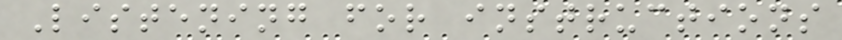Listening for instructions
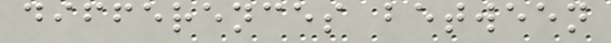differences between
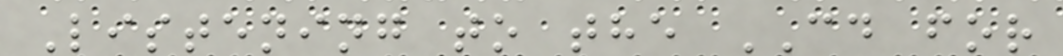Listening to the CD for
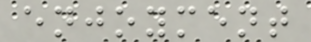enjoyment
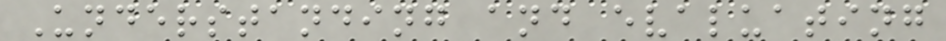Understanding and evaluating
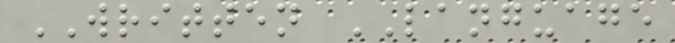WRITTEN LANGUAGE
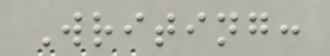Writing:
